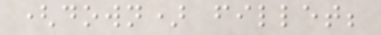(down) fillet;
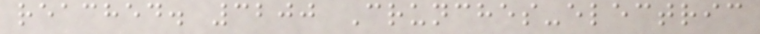reached. 3200 Crunches-electric
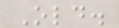Old.
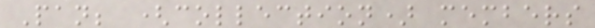Pan; (collection) members
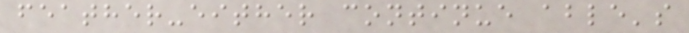feather-either continue able's
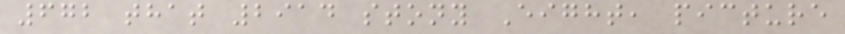672 that 2914 stony Eight, picture
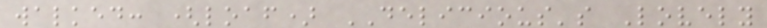walked: (loaf) DELICIOUS's Lovely
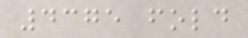4375 fold
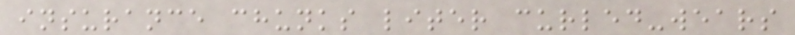insurance chunks liter curled-wears
